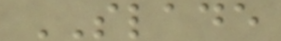SLADE
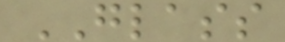GLASS
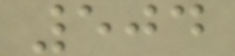504
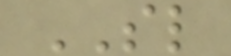SL
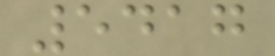5417
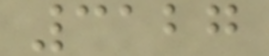3127
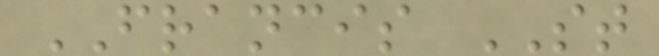FRANCIS ST
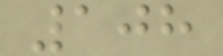108
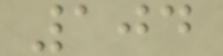104
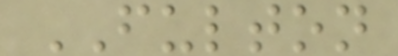FULTON
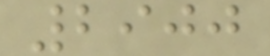2900
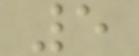5
